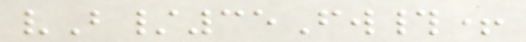vB/35Fw#+
